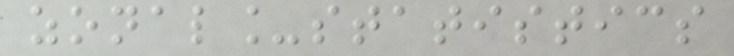zonal_statistics
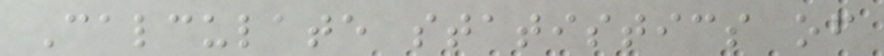Calculate statistics of
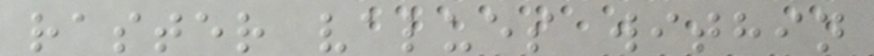raster values within
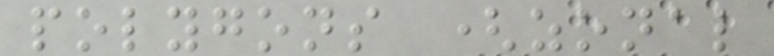polygons (zonal
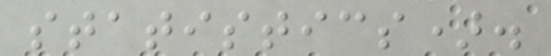statistics).
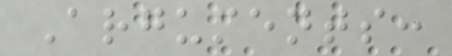Arguments:
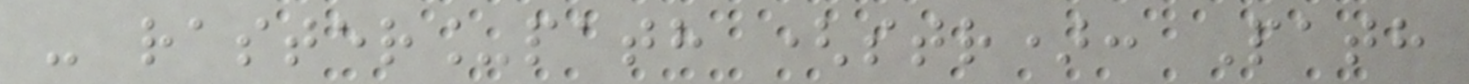- raster_path (str): Path
